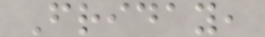Friday,
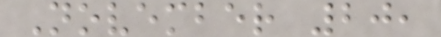November 20,
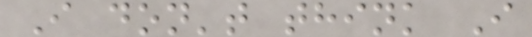I don't think I
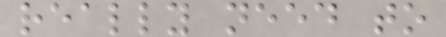really need to
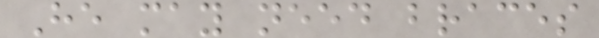He may need braces
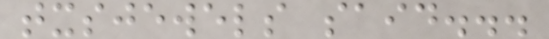txsjewels said...
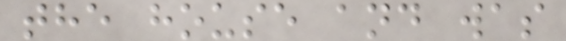the house and was
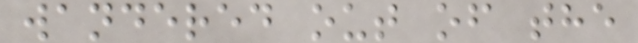wandered out of the
